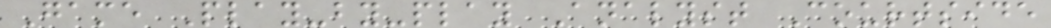Game Play-by-play Analyst Courtside
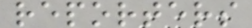reporters
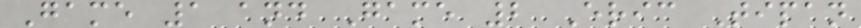Game 1 and Game 2 Eric Tipan
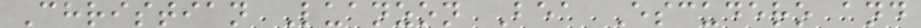Christian Luanzon Bea Escudero and
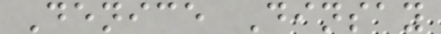Denice Dinsay
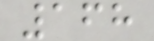168
